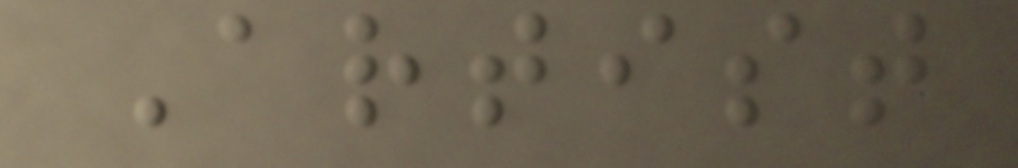Artist
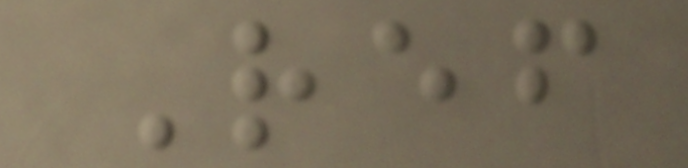Ref
